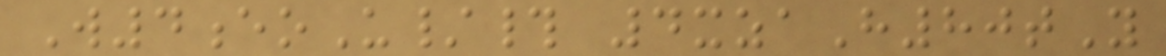W4eoU/# 4xzaH80tY
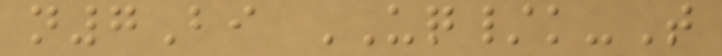n7Bi UQ/k-T
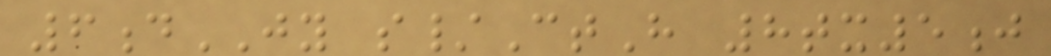6dJY s/CtH 8tx5j
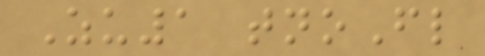Zu1 tnoFl
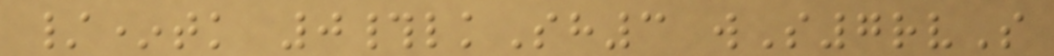/*tk 0#lkSh3 wS7rvS
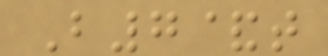B7&t
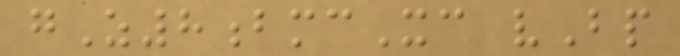gZ8bmcXc vBp
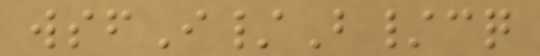wsfI/B/cq
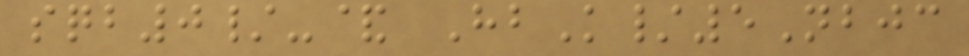sqb0/-& HbK/5Nbjc
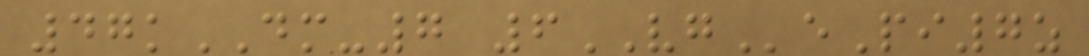47kDM-7 6VGePi7z
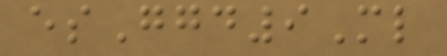esGgd9Ml
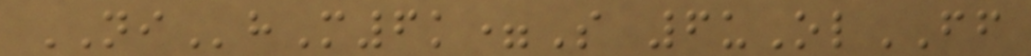NIhM6k=S 6uOlFF
